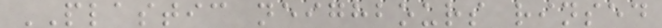PLASTIC neighbours rinsed
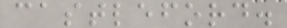castleford.
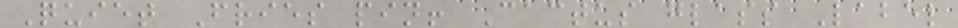Quiet Fries pin! Cactus glass Label
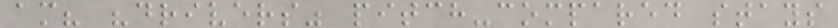am? "drivers" pitch-compared stays
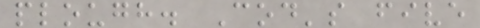plough. Cod's five
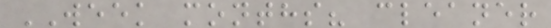WEEK months? cleaner
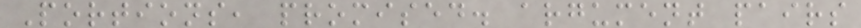Portions, promised. argument pairs
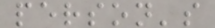person's
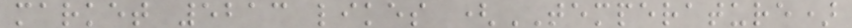market 5213 likes (TEMPERATURE)
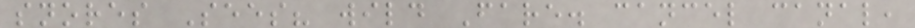snores Sees? wild Fare. cancel canal,
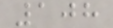108
